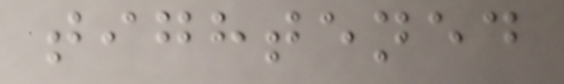tightened
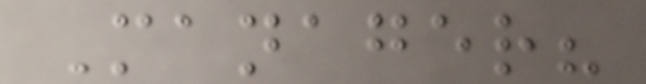Manager?
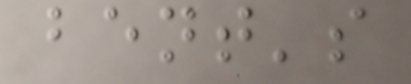bent's
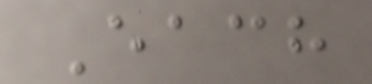Each
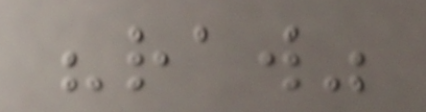"raw"
